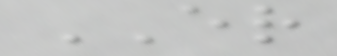ER
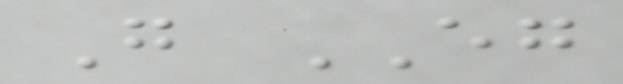G EG
